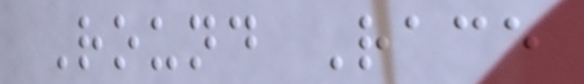Round Race
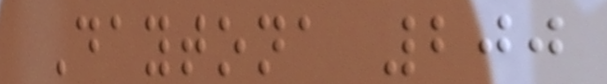Daytona 200
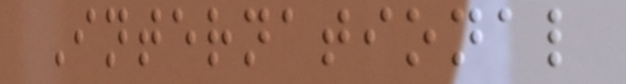International
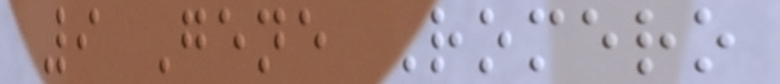9 Gene Romero
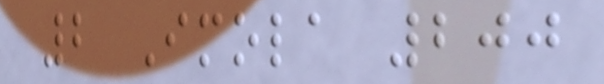2 Imola 200
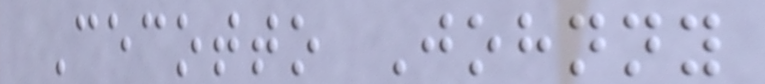Cecotto Johnny
